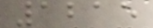1215
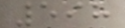598
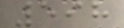598
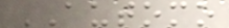AUTOMO
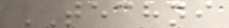TECHNI
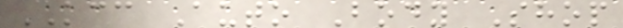KCC Auto Body Shop
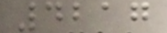4217
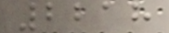2218
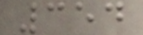354
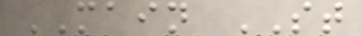MAIN ST
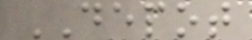DEPOT
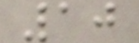10
